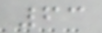63
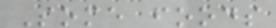Some foods
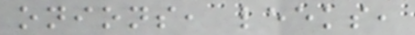onions, leeks,
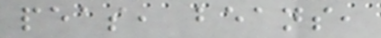peas, beans,
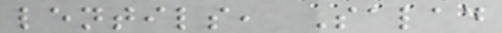lentils, Salad
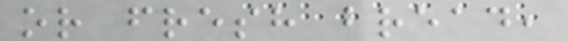or fresh bread,
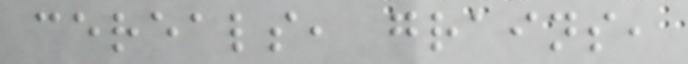cereals, grains,
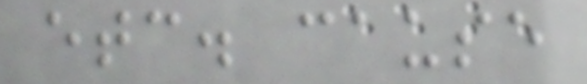etc. cause
